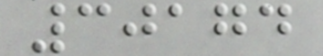30174
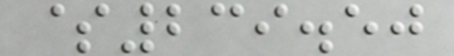$239.50
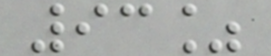93%
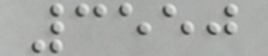3550
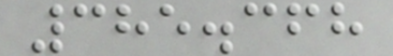385.368
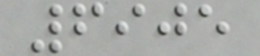6905
